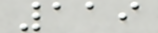119
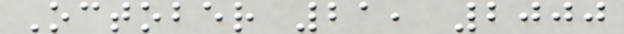October 21, 2000
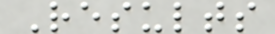Results
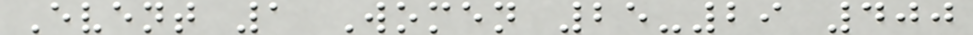Event 1 Women 25-29 400
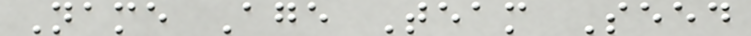Name Age Team Seed
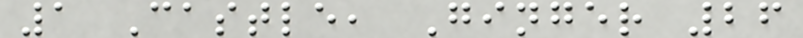1 Castle, Ginger 26
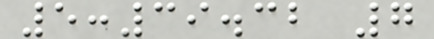5:39.32 7
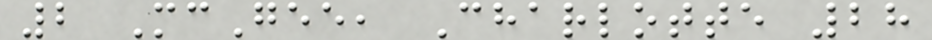2 McGee, Charlotte 28
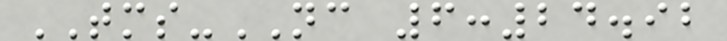TMS-NC 6:24.92
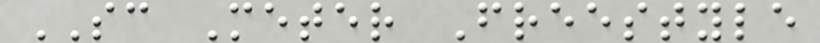SC Meter Freestyle
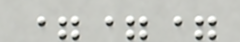===
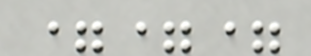===
